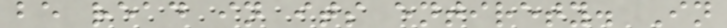be read in its entirety. In
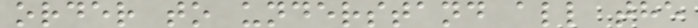order to understand all the
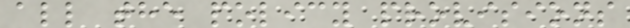all the policy provisions
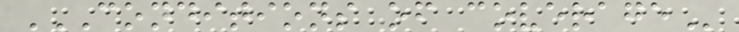CONDITIONS OF COVERAGE
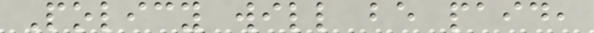Policy will be paid,
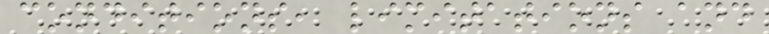conditions, limitations and
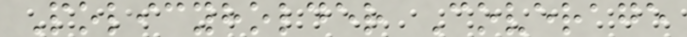Policyholder Coverage
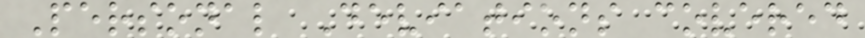Personal Deviations covered
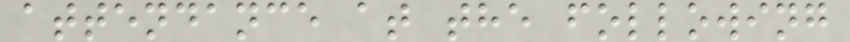attendance at the following
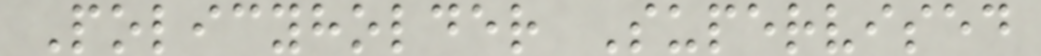Policyholder Supervised
